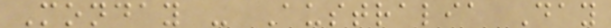Monday - Australia Day
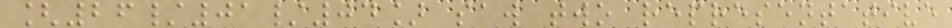[26/01/04] saw two representative
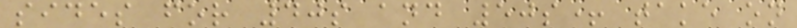sides for 40s and 50s+ take on
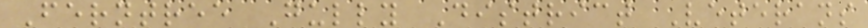Ferntree Gully District Veterans
